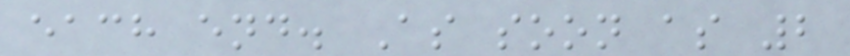each end. As soon as 2
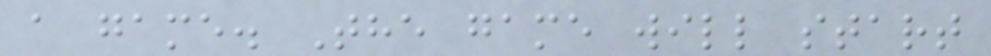a game. The game will start
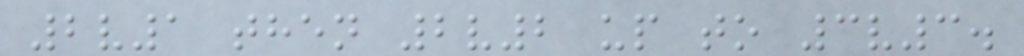2v1 then 2v2 up to 3v3.
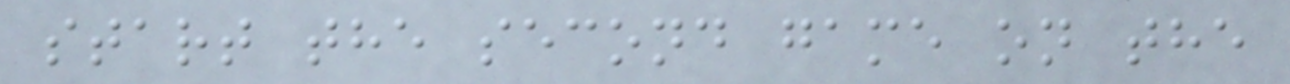start the second game on the
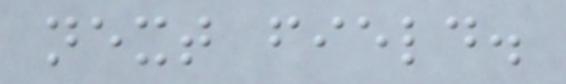next field.
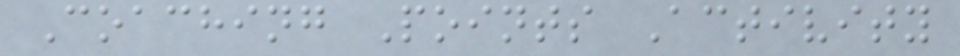Coaching Points Activity
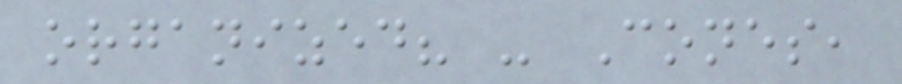organized? - Cones,
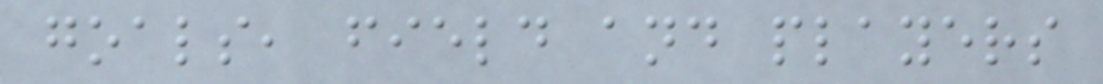goals, field and players
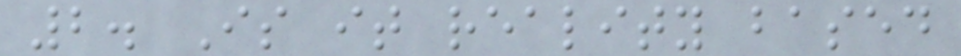2. Is it reality based
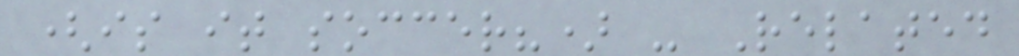(is it soccer?) - Related
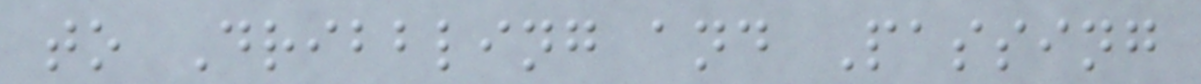to Dribbling and Passing
